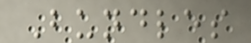Bundles
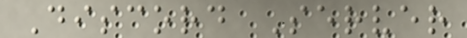Discord Server
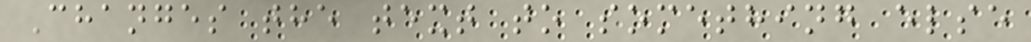Changes the text to something else
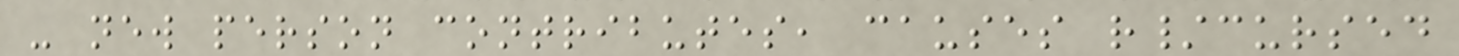- new person contributes, causes r/cursed
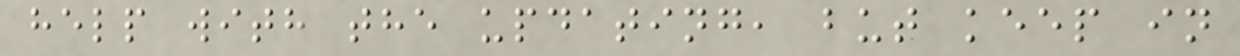help with the updating, but keep in
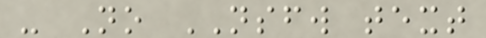- No NSFW text
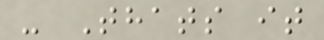- Thats it
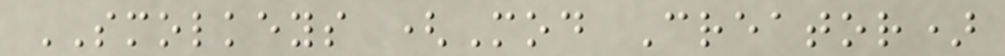SMOLKEYS (Mod Creator)
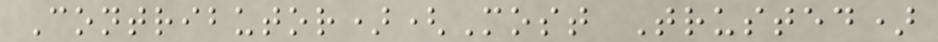Contributor)(Most Trusted)
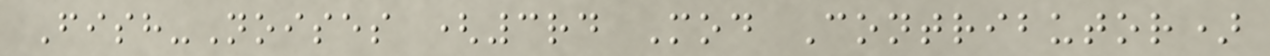Fish-Noises (3rd Mod Contributor)
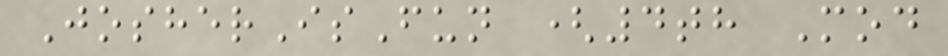JosherIsFun (4th Mod
